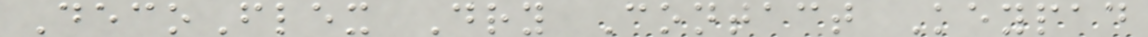DecoFlex Dry Contact Keypad
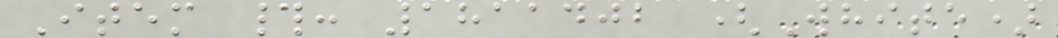Item #: 1811402 (White)
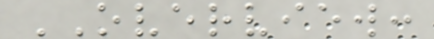OVERVIEW:
